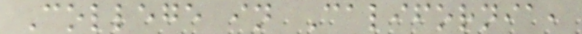College in California,
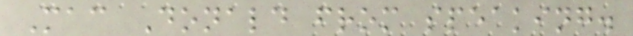Mac Donald from speaking.
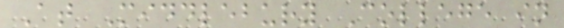At Middlebury College in
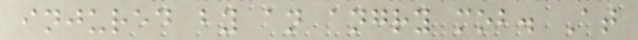injured by an angry mob. At
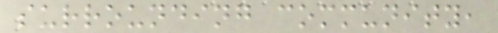surrounding community,
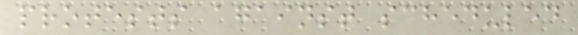protests against scheduled
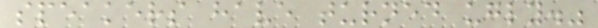speakers have turned ugly."
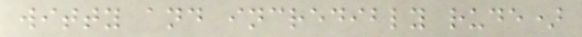witty and incredibly rude)
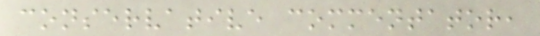conservative commentator,
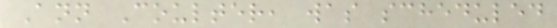Ann Coulter, was scheduled
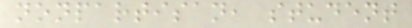nonpartisan, student
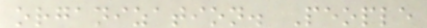organization. People
